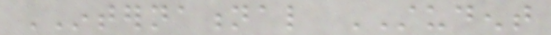INTERNATIONAL STUDENT
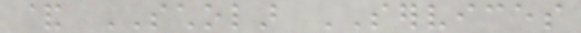& SCHOLAR SERVICES
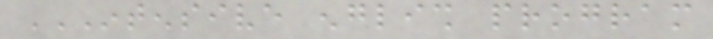INTENSIVE ENGLISH PROGRAM
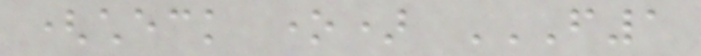(check one) F1
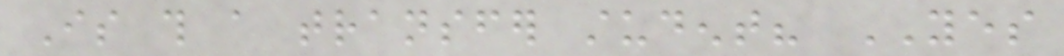Is this a transfer student? YES
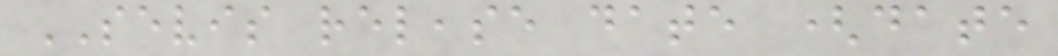SEVIS release date (date
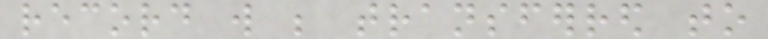record will be transferred to
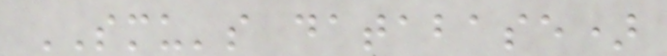SMU's database)
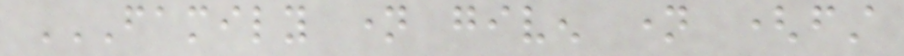FAMILY NAME GIVEN NAME (FIRST
